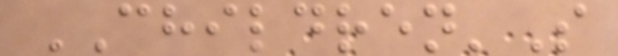CHILDREN'S
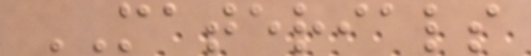MATERIALS
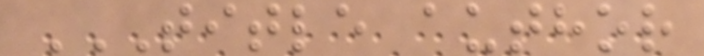TITLE AUTHOR
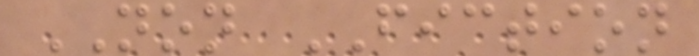NON FICTION
